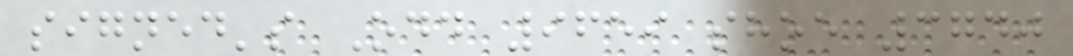signed's Odd 9659 shoe 3740
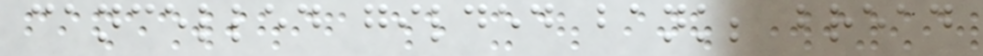cancelled gilded bank; bread
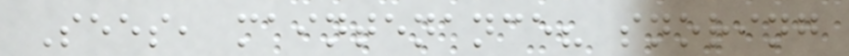Sees, maintenance? snoring
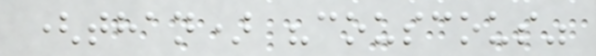(than) "couscous"
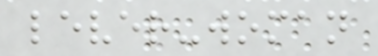lever-woman
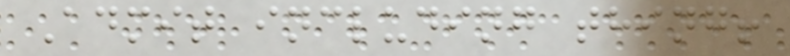Admit including thing!
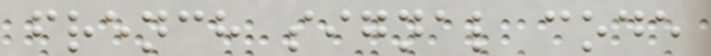french signal code
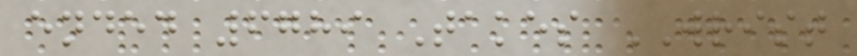ended 6789 Takes WRIST
